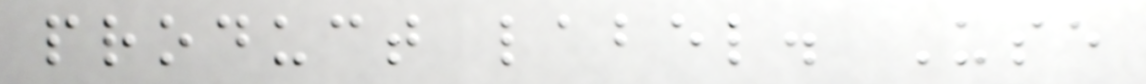product label. Use
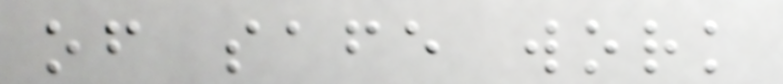of safe work
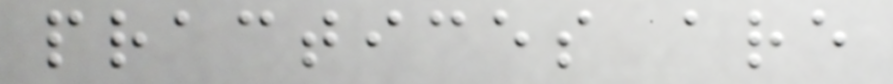practices are
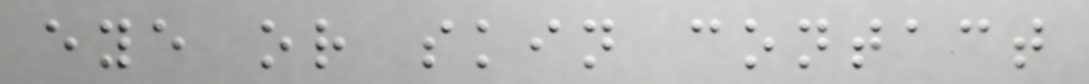eye or skin contact
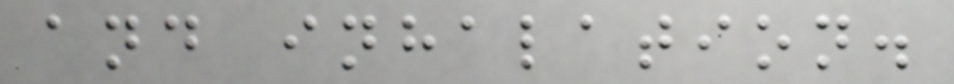and inhalation.
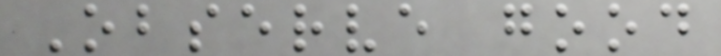Observe good
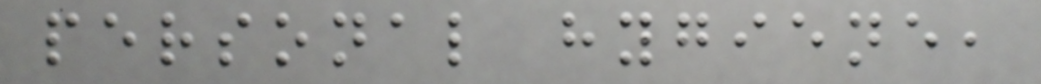personal hygiene,
